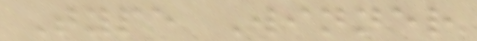Type Winner
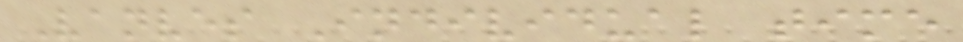Vanves Individual time
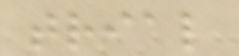trial
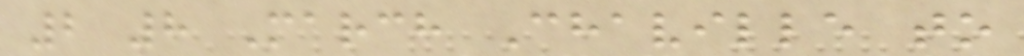2 8 March Chaville to
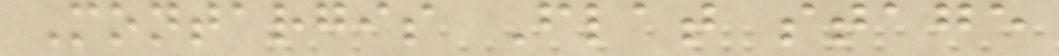Montargis Flat stage
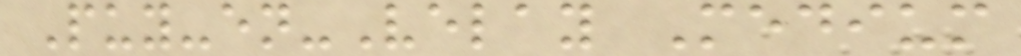Puy-en-Velay Medium
